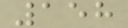158
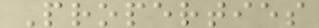Properties
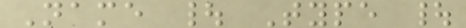Name | Type |
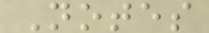Notes
